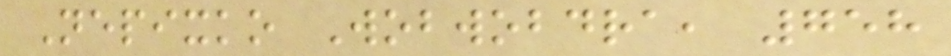Nepixko Wobwobdra, 758
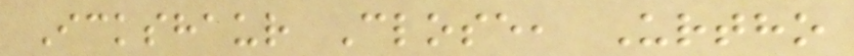Ickshaur Close, Urtho
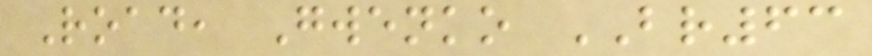Road, Gwenko BR63
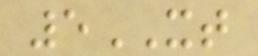5XT
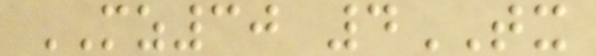MZ30 4TX
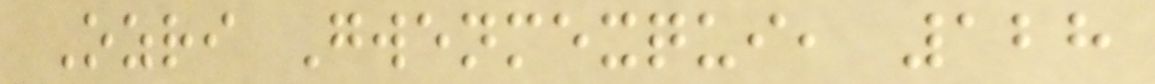Ozri Gwenmexqui, 128
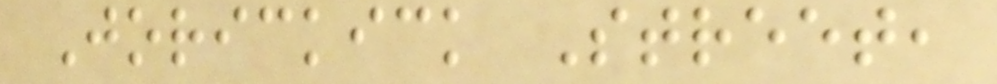Jorickick Street,
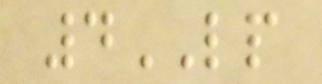4LP
